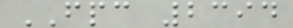FPC 2394
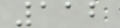112
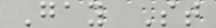Gay St
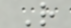R
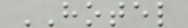HOTEL
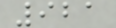921
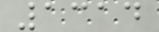1314
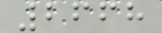2668
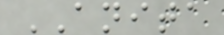ANITA
